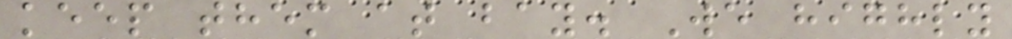keep them at bay. We highly
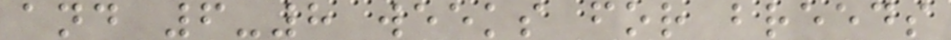and 6-8 weeks for breeds
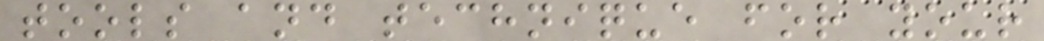tools and technique for your
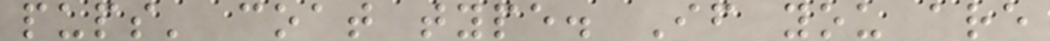pups' coat type. If you are
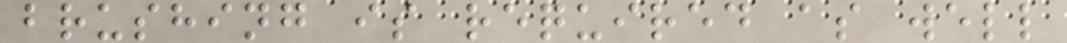brushing is required as well
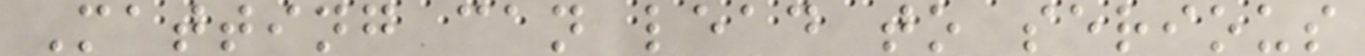Matting can lead to serious
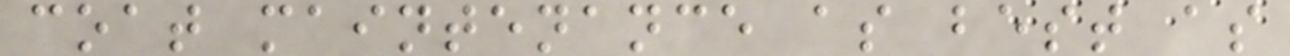coat maintenance as best as
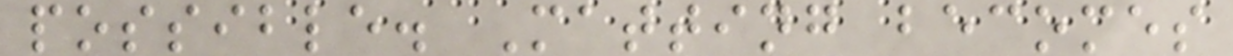possible. Matting becomes
